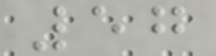57
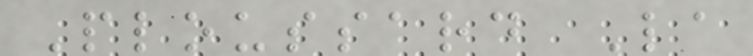Ploussard La
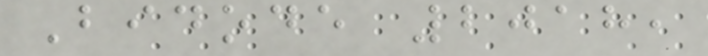Bidode 2018,
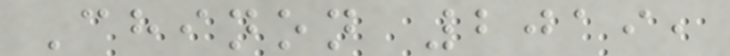Chinon 2019,
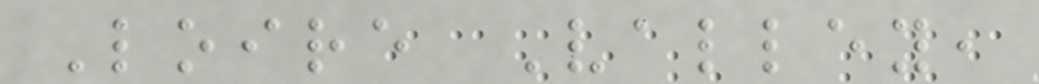Loire Valley,
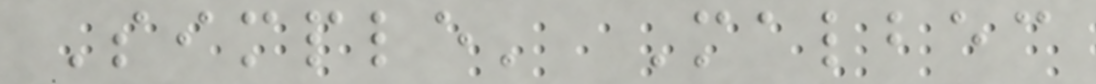Simple' Malbec
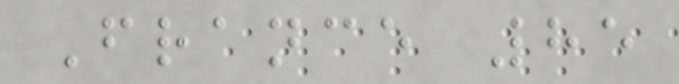France 85
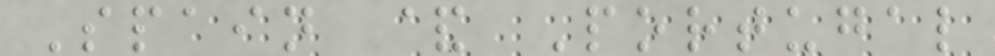Spain & Portugal
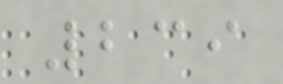239
